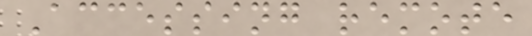Accessing remote
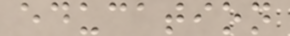education
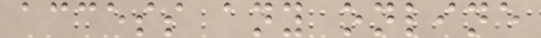access any online
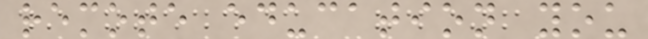remote education you
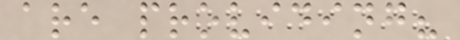are providing?
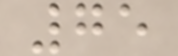75
